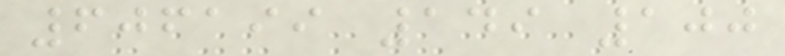606199 149 100
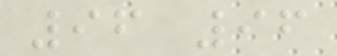96 96
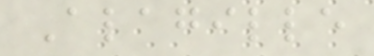Alagille
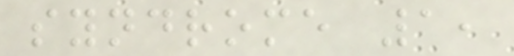syndrome 1,
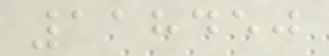118450
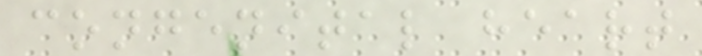congenital heart
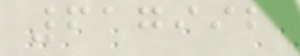617992
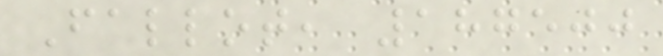Fallot, 187500
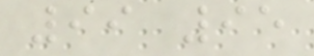99 95
